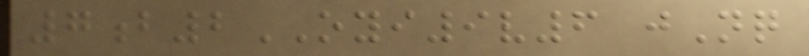7b2OYI9v6 jNq
